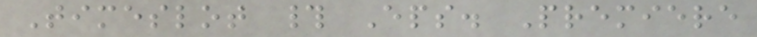Timeslot # Eps. Premiere
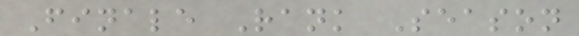Finale Rank Season
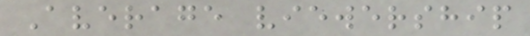Average viewership
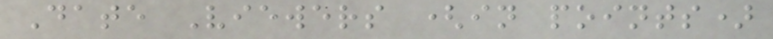Date Viewers (in points)
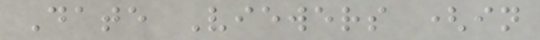Date Viewers (in
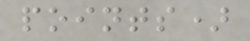points)
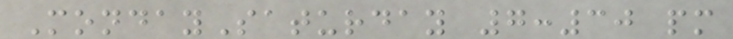MondaySaturday 7:30 pm
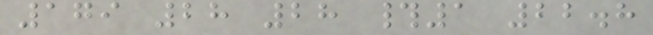179 28 28 #1 22.8
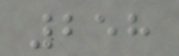258
